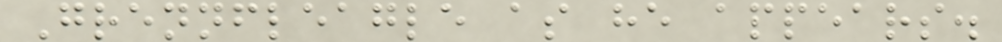Grennfleagle as he appears.
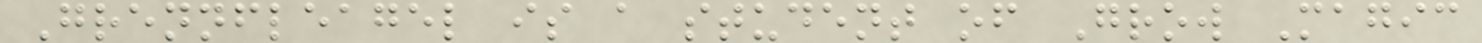Grennfleagel is a student of Grow Magic
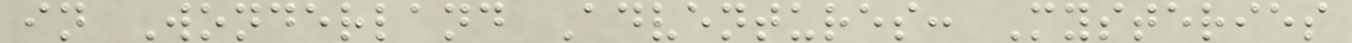in Wonderland Adventures: Mysteries
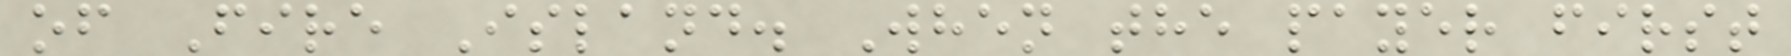of Fire Island. When the payer first
